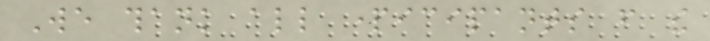We thank all participants from the
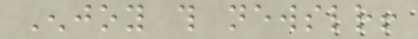Enjoy this newsletter!
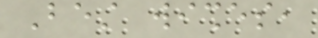Best wishes,
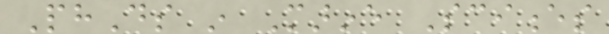PhDs in Marine Sciences
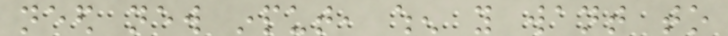need new input, when you want to
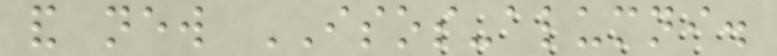and new ISOS-alumni.
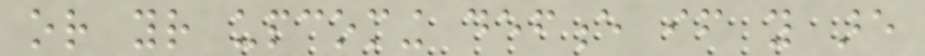or your upcoming defence if you are
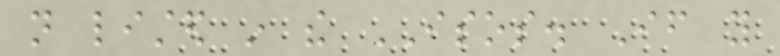not listed in the ISOS. If you
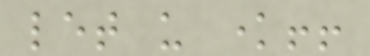let us know!!
